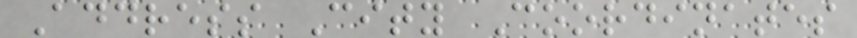Address City Coordinates
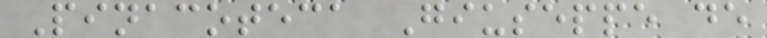Pinacoteca Giuseppe de
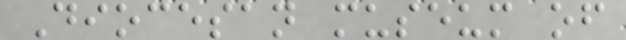Diocesan museum of
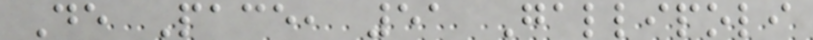De Pace, 51 Gallipoli
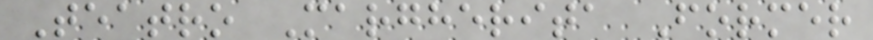Teatro Margherita Former
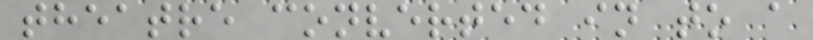theatre converted in to a
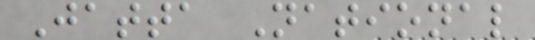Jatta National
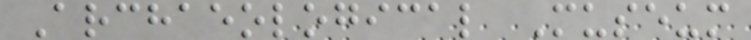Archaeological Museum
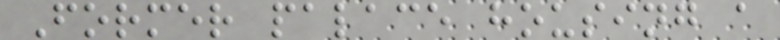Former palace housing a
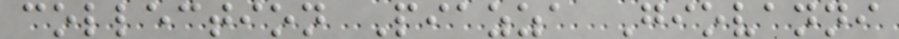collection Piazza Giovanni
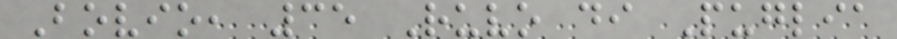Bovio, 35 Ruvo di Puglia
